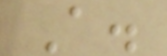A.
